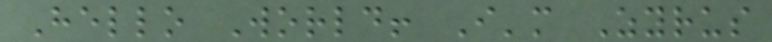Hello World! I'm Zyrus
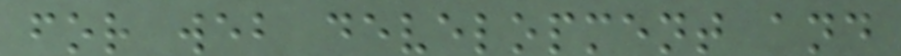for web development and
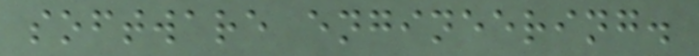software engineering.
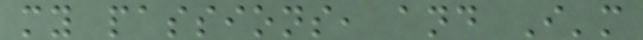my passions, and I'm
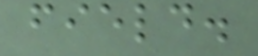field.
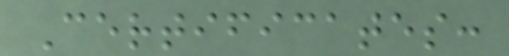Certificates:
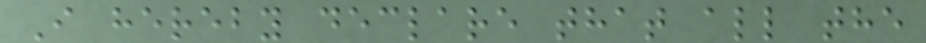I hereby declare that all the
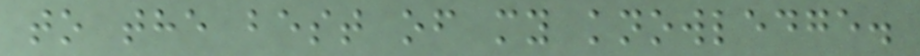to the best of my knowledge.
